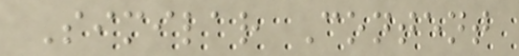Similar Content
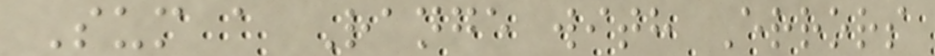Sum a Range with Errors
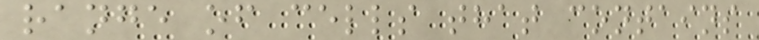range of cells that contains
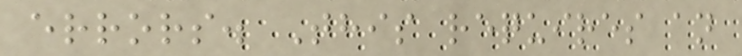errors. This requires an
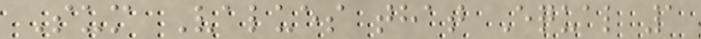Sum Values that Equal 1
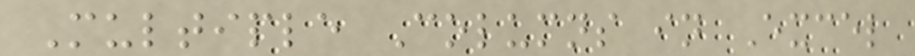Multiple Columns in Excel
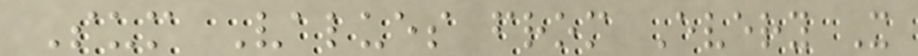Sum Values from Every X
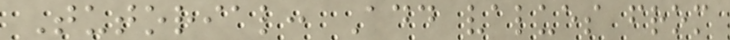Tutorial: Add values from
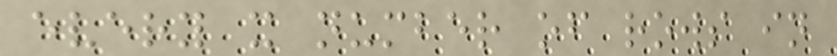every x number of rows in
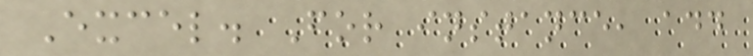Excel. For instance, add
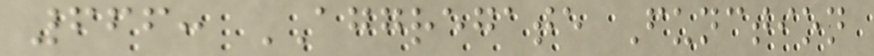666: AGGREGATE Function
